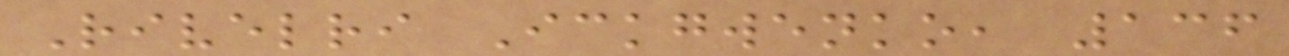Rivelri Ickgwenko, 136
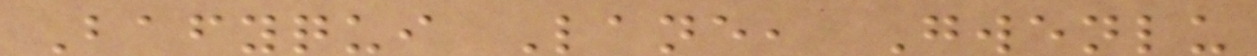Bafyqui Lane, Gwenlu
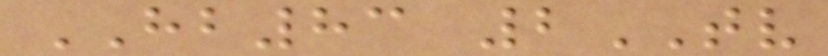HB83 2TV
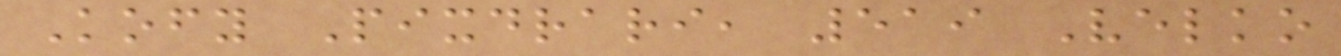Kofy Pixdrari, 519 Velko
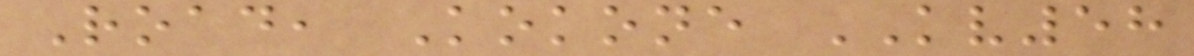Road, Kokone KV58
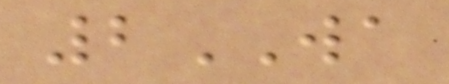2WA
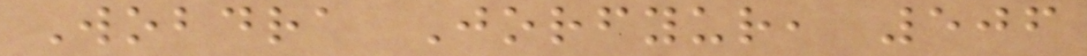Wobdra Jorfyur, 506
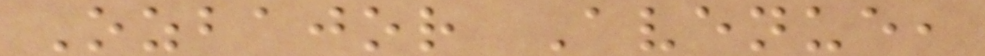Ozbajor Avenue,
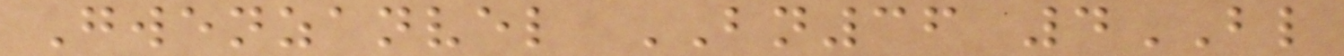Gwenzanvel BN36 4BL
